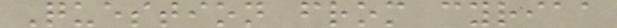Question from cyriaa
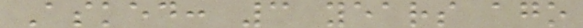Asked: 3 years ago
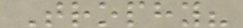Trophy?
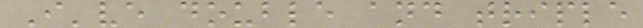I've double and triple
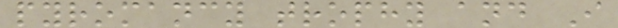pyromancy trophy and I
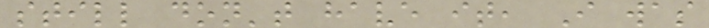still don't have it, I was
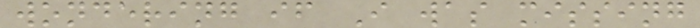wondering if I was missing
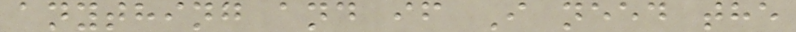anything and if I need the
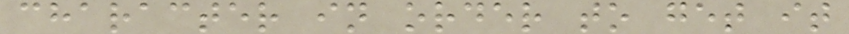character in order to get it
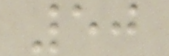50
